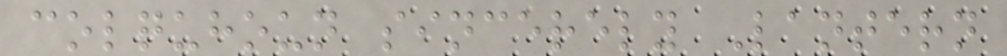colquhoun sincerely Lantern
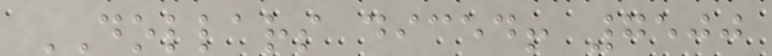DOLLARS diced! 7500
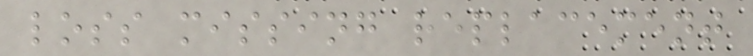loss missing replacement
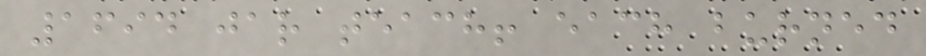1694 jar teach! each burned
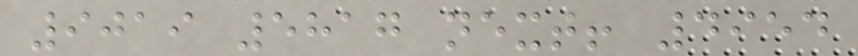9019 5817 next! 4954
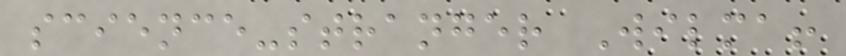science-stranger Wilma!
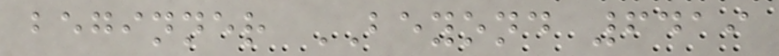beginner BEYOND 6419
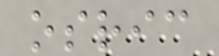osric
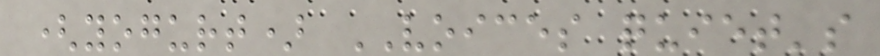(yogurt) VOICES quiet's
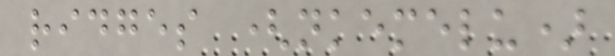ridges (nkemelu)
